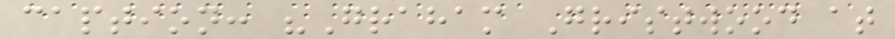caption: "Graham Gristwood at
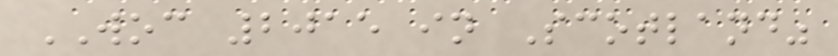WOC 2015 in Scotland"
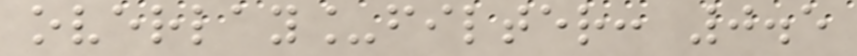overlay_filter: 0.5
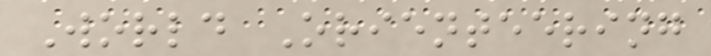World Orienteering
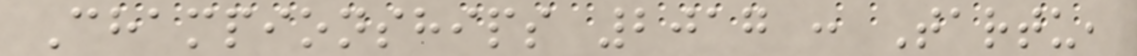Championships 2017 : Tartu,
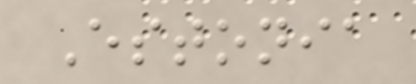Estonia
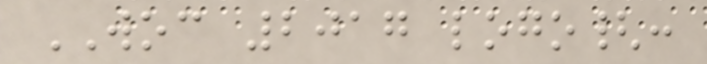WOC 2017 logo{:
